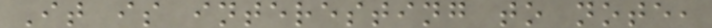It is interesting to note,
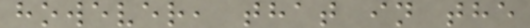however, that in the
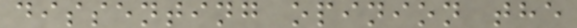dissenting opinion the
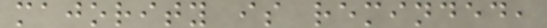majority is reminded,
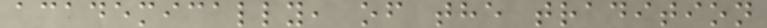academically, of the tradition
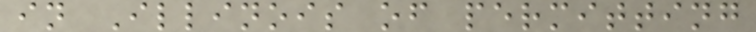in Illinois of permitting
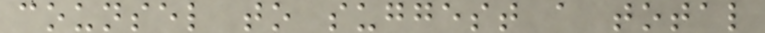counsel to suggest a total
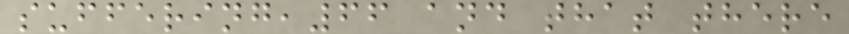suffering,66 and that there
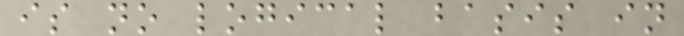is no logical basis in
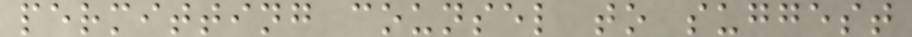permitting counsel to suggest
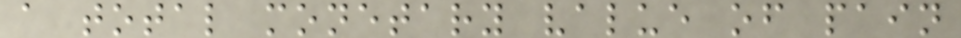a total monetary value of pain
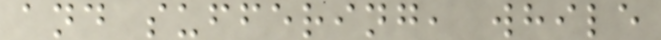and suffering, while
